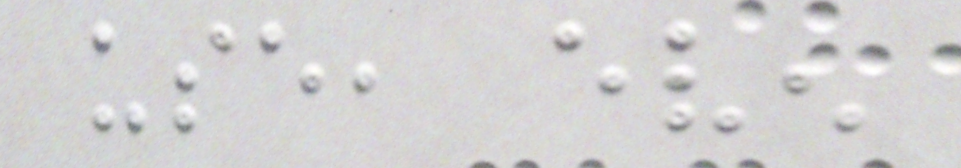use, even
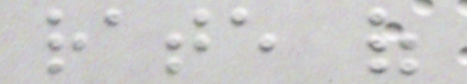rate of
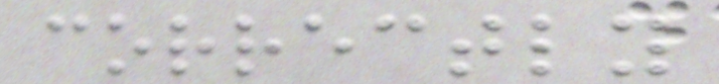correctly
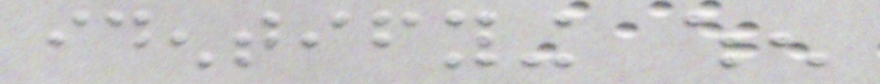identifying when
